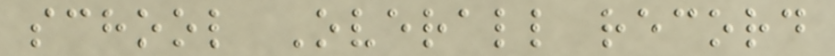school Overall record
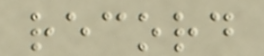record
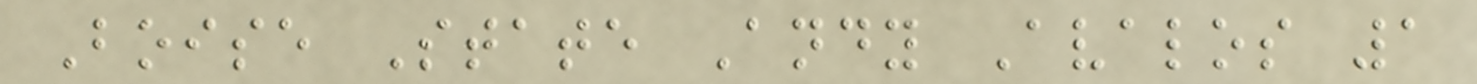Boise State Andy Avalos 1
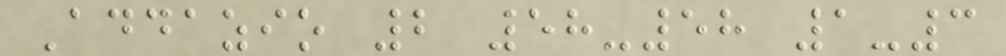Addazio 2 58-58 1-3
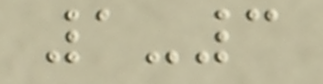1-3
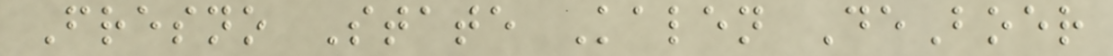Fresno State Kalen DeBoer
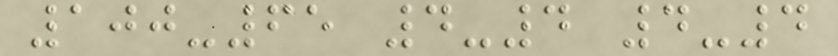100-65 4-4 4-4
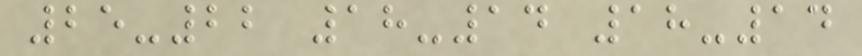25-22 18-14 18-14
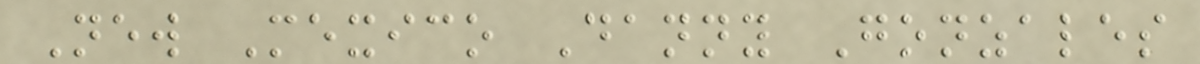New Mexico Danny Gonzales
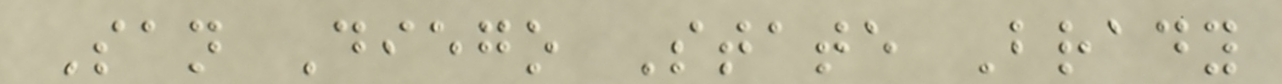San Diego State Brady
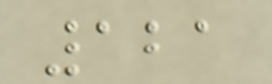121
